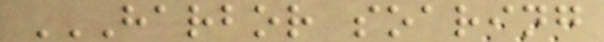HARBOR SOARING
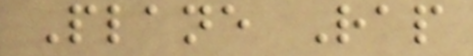Plane Rap
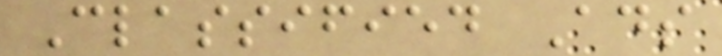Classified Ads
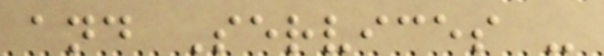and Services -
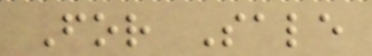For Sale
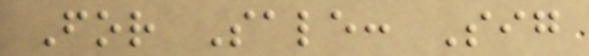For Sale: Sig
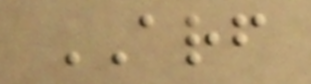ARF
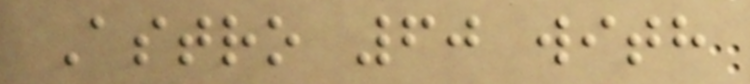Astro 60 with
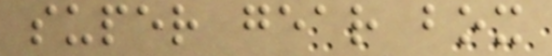super gear box
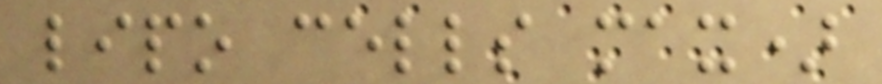lipo cells max)
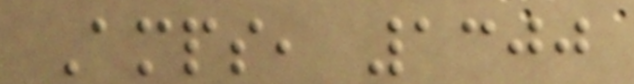Amps, 1300
